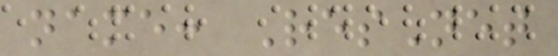name: ResNet
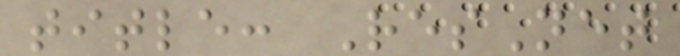title: ResNet
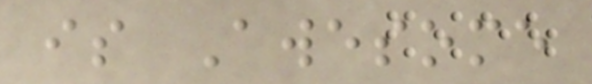is Awesome
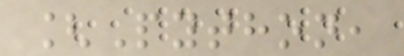[Python,
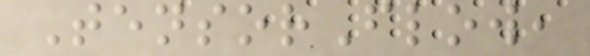TensorFlow,
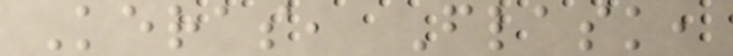Keras, Flask,
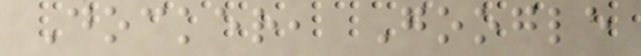Docker, Google
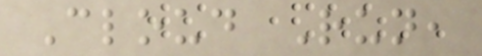Cloud Run,
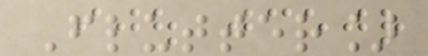Flutter]
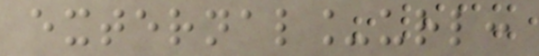external_url:
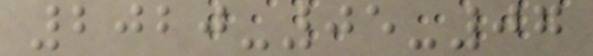2020-05-07
